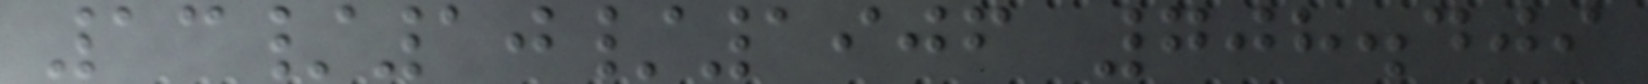13/10/1906 708.409
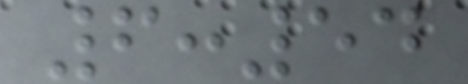6:54
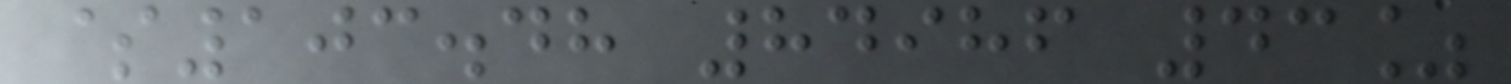$103.48 84986 43%
